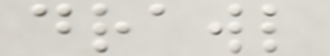drawl
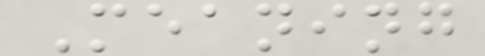Meaning
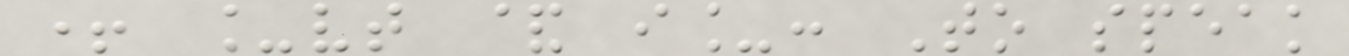+ _vt & i_: To speak
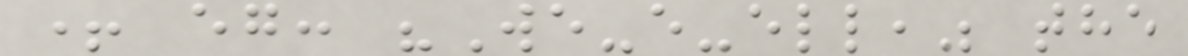+ eg: "We-e-ell," the
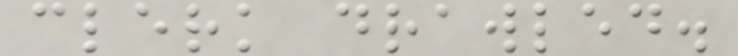clerk drawled.
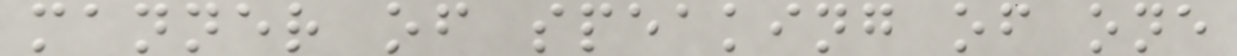manner of speaking of one
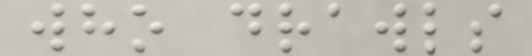who drawls
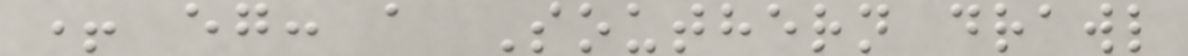+ eg: a Southern drawl
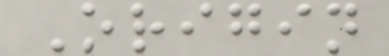Origin
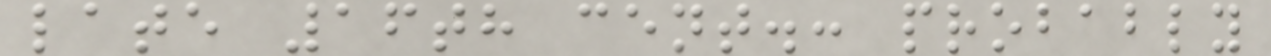late 16th cent.: probably
